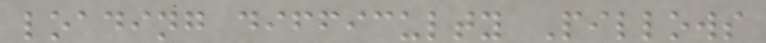loading difficulty Pillows
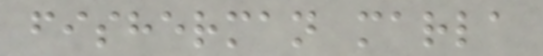fisherman marla
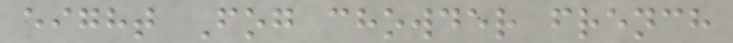eight Fog chowder french
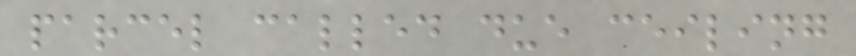parcel called due ceiling
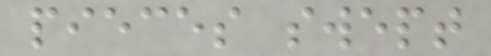pieces swept
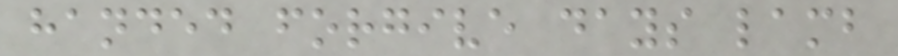handed forgive days lamb
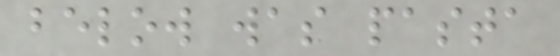below was pasta
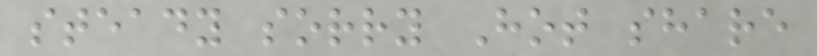steady sorry Hot share
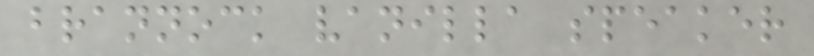brannock vanilla speaker
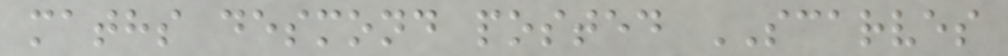maths desmond posted SCARVES
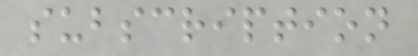subscription
